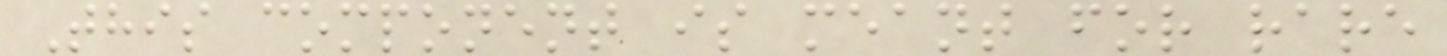This component is meant for rare
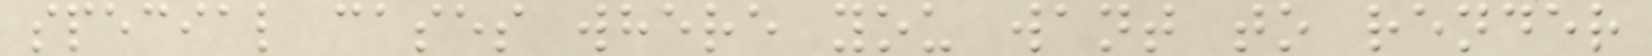special cases where you want to render
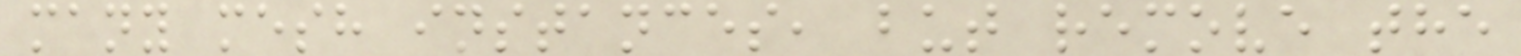many mesh instances, but remove the
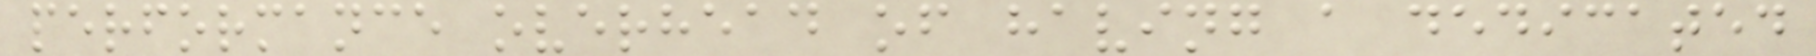performance overhead of having a dedicated
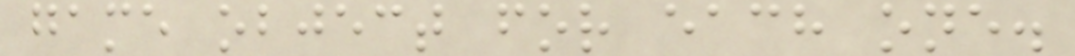game object for each one.
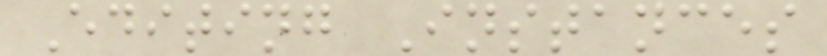Editing Instances
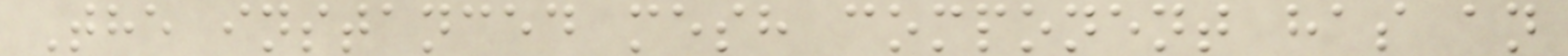The instanced mesh component has an
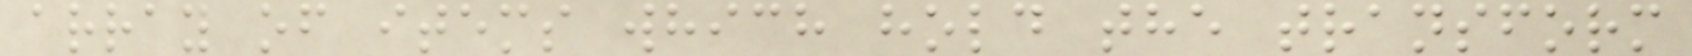array of items which hold the transform
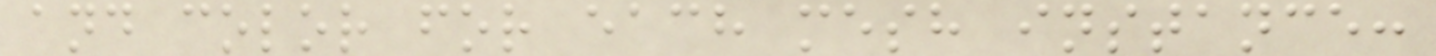and color for each mesh instance:
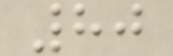80
